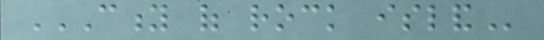CITY OF ROCK ISLAND
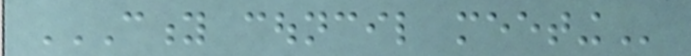CITY COUNCIL MEETING
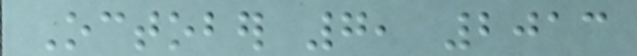October 7, 2013
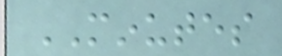MINUTES
